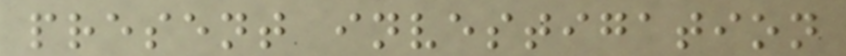present investigation
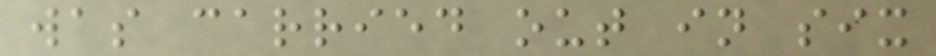was carried out in six
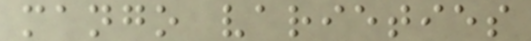mango varieties
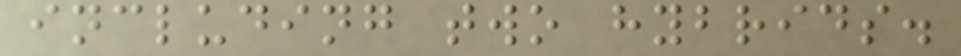including two hybrids.
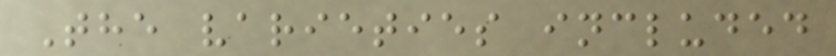The varieties included
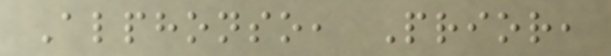Alphonso, Prior,
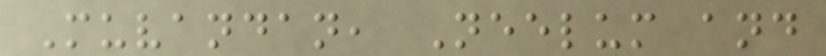Muvandan, Neelum and
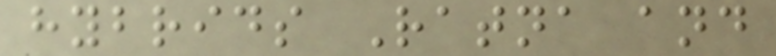hybrids Ratna and
